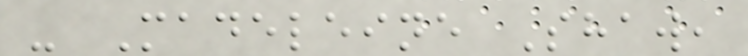- Madeleine Shaw,
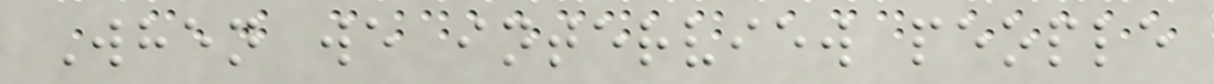When we interview people
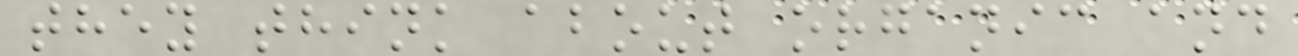they think about organic and
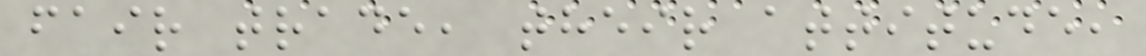fair trade, their attitude,
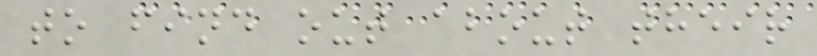to find out about their
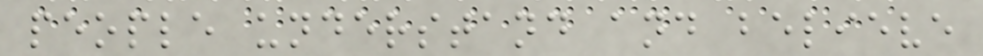people understand and believe
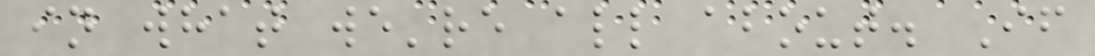in what we're all about. If
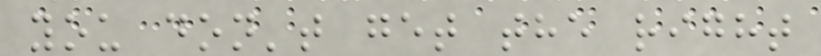you don't get the right
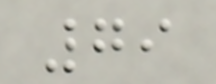79
